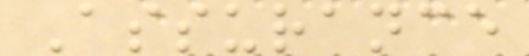Assurance
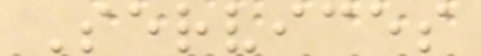Services
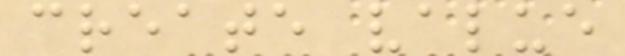create value
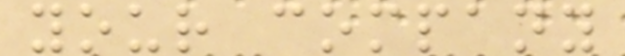your company
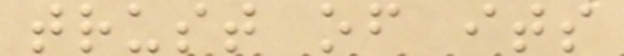trust of its
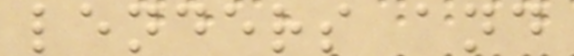lenders and
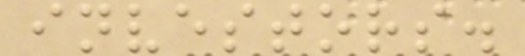investors.
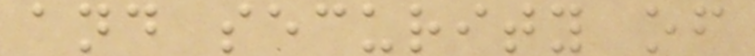and security of
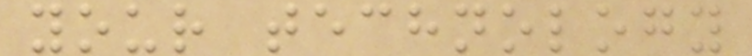your technology
